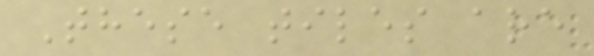These tiles are
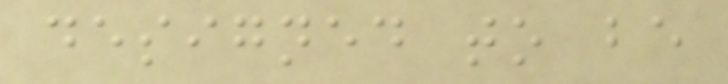designed to be
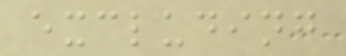excluding
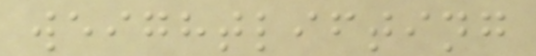weightlifting
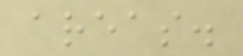areas.
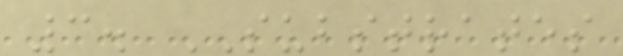3. SUBSTRATES
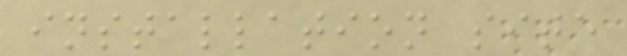installation site
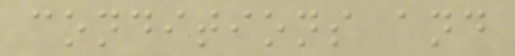conditions and
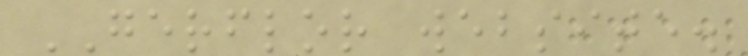GERFLOR website.
